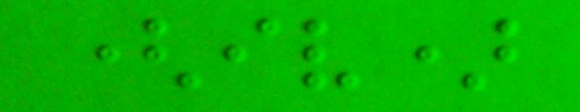(iv)
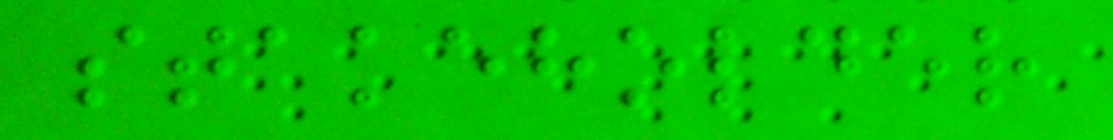stakeholder
